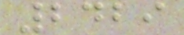2429
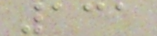131
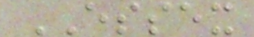ESSEX
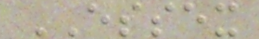ESSEX
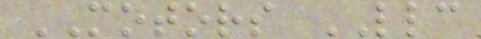MOTORS LLC
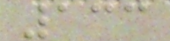133
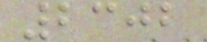2302
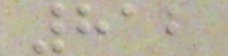812
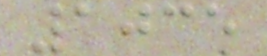1035
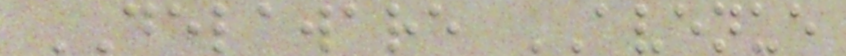DELAWARE AVENUE
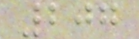207
